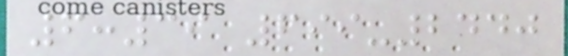6:39 699-2440
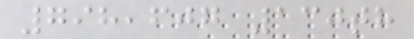798,607 130th
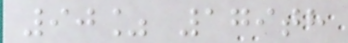90% 179th
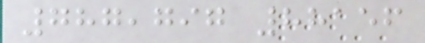787,797 88156
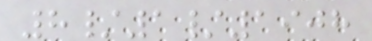8/1/1908
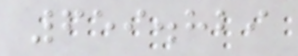659.829
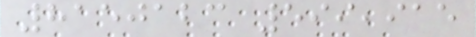8150123 599,915
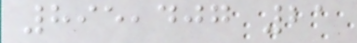895,407 21
